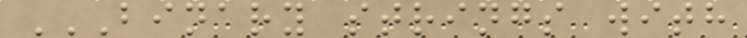BINARY STRINGS WITH
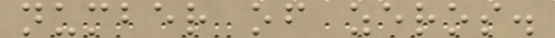number of zeros.
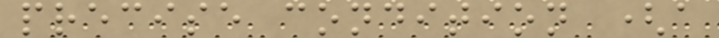precise condition (a
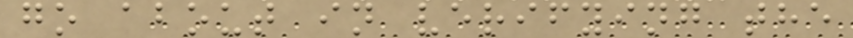go about in verifying the
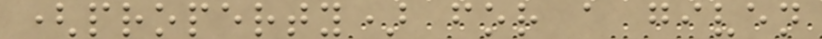(property) for a given
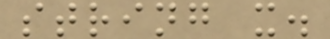string x.
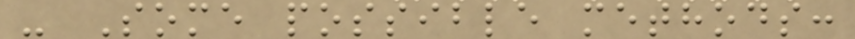- Some possible methods:
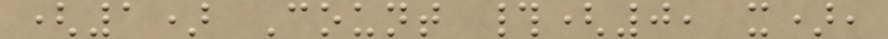(1) Count #(0, x),
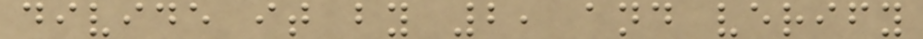divide it by 2, and verify
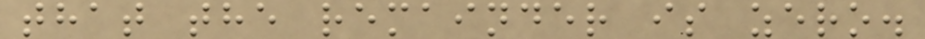that the remainder is zero.
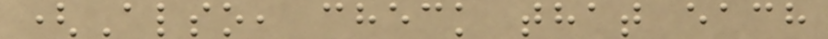(Also, check that each
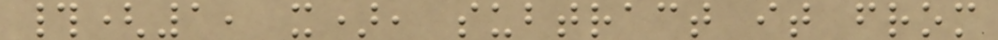#(1, x), subtract it from
